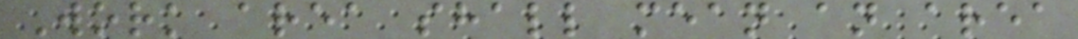Work area shall mean an area
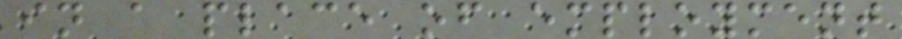in a place of employment
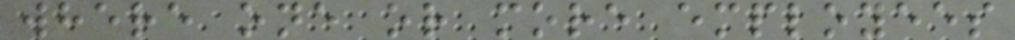where one or more employees
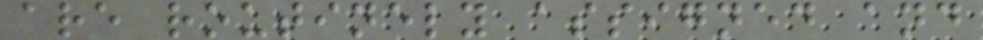are routinely assigned and
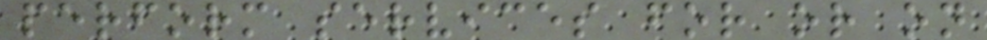perform services for or on
